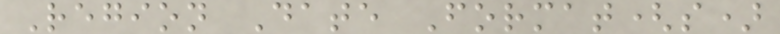Region Date Format(s)
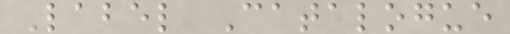Label Catalogue
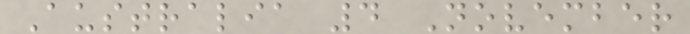Australia 4 November
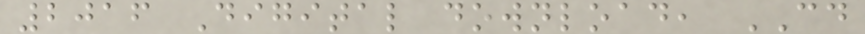2016 Digital download, CD
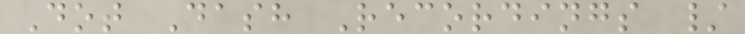Dot Dash Recordings /
